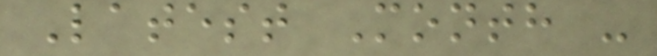Latest Month -
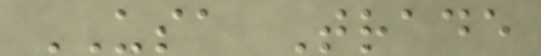USA Trade
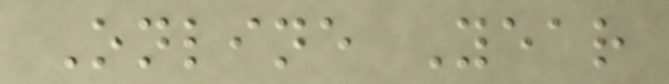Online Year
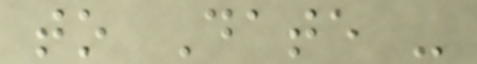to Date -
